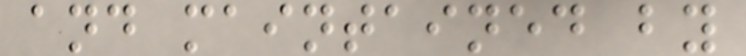and maintained by
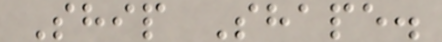Ship Shape.
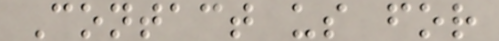Contact us for
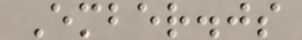Ember.js
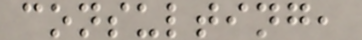consulting,
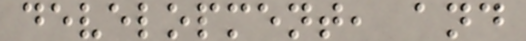development, and
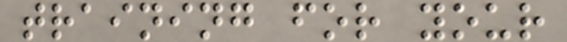training for your
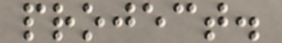project.
